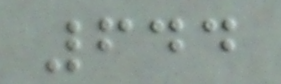644
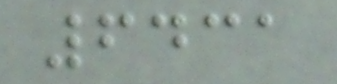6431
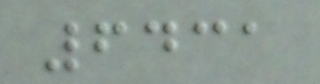6431
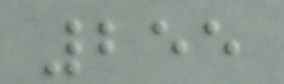255
